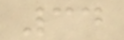34
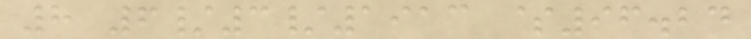8 6/3/1913 $96.24
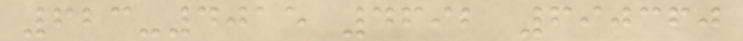623-4015 4692 690360
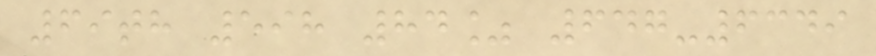69th 598 84% 647-6349
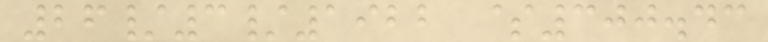26/3/1922 $300.43
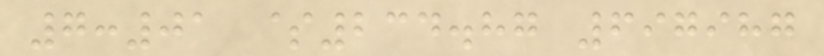7:01 $234.87 697987
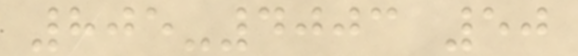805-4003 50
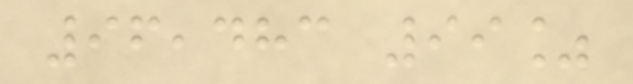96,483 99%
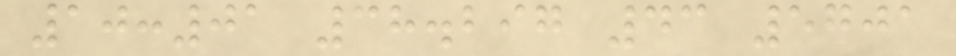10:01 38.297 43 5701
